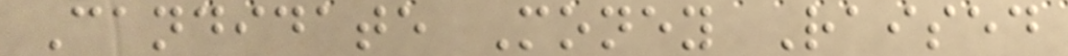Candidate Money Raised
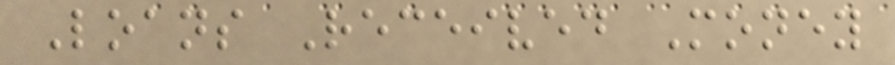Loans Received Money
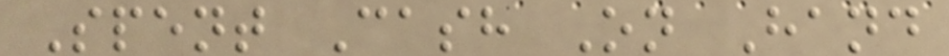Spent Cash On Hand
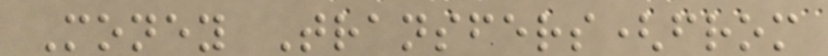Money Transfers(from
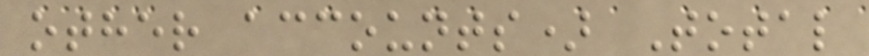other accounts) Total
